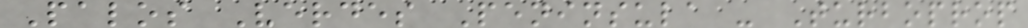Palos Verdes Peninsula - Turboprop
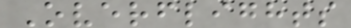Overflights
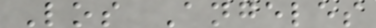Los Angeles
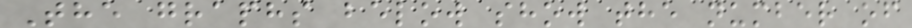The graphs below show the number of
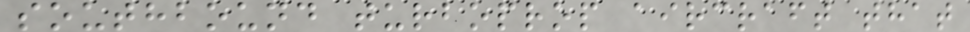southbound turboprop aircraft that
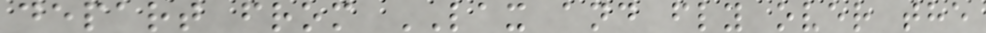depart from LAX and fly over the
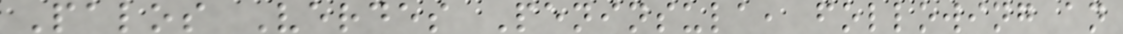Palos Verdes Peninsula, following an
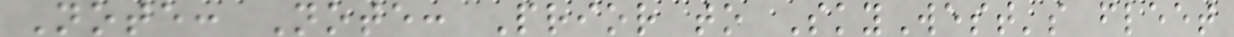Note: Note: Prior to SkyWest's fleet
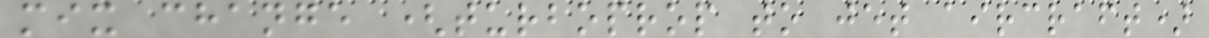mix change (turboprop to jet aircraft)
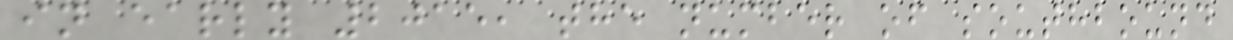in early 2015, the number of southbound
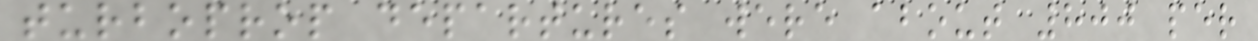turboprop departures were about 800 per
